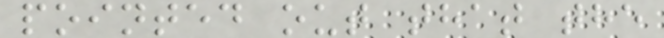pointed out that the
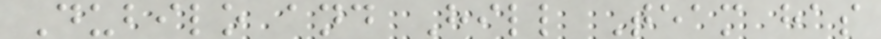Dubilo and Hill Team has
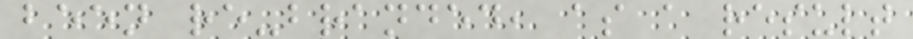been re-branded, as a result
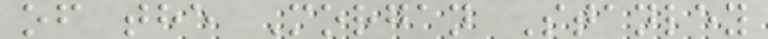of the Morgan Stanley
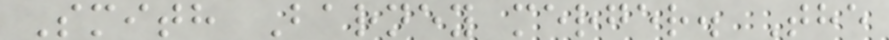Smith Barney merger. The
